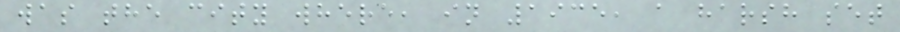was the city where, in 1935, a harsh set
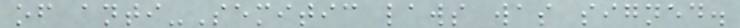of anti-Semitic laws was signed.
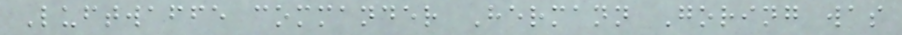Luftwaffe commander Hermann Goring was
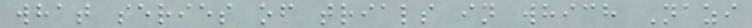what series of trials in which Nazi
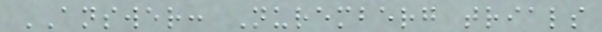ANSWER: Nuremberg trials
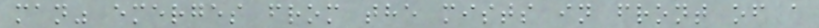man" emerges from the mists in front of a
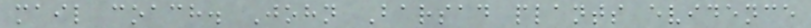mail coach. John Barsad plants evidence
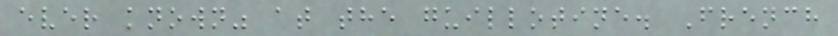ever known" at the guillotine. French
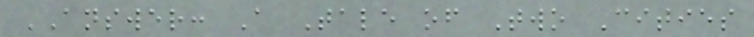ANSWER: A Tale of Two Cities
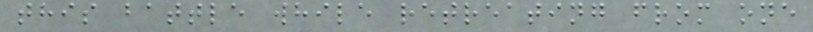this battle while retreating from one
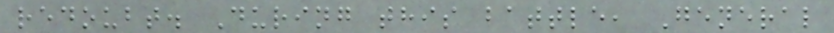redoubt. During this battle, General
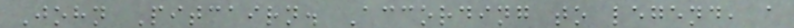John Pitcairn. According to legend, a
